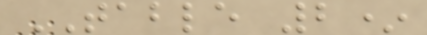TABLE 2*
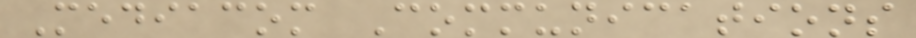Mediacom Communications
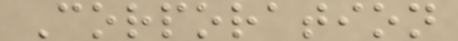Corporation
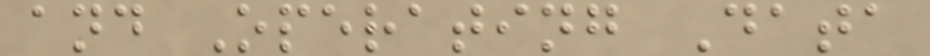and Operating Data
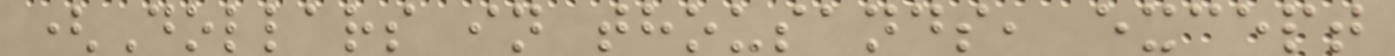(Dollars in thousands, except
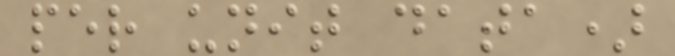per unit data)
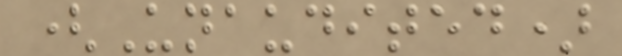(Unaudited)
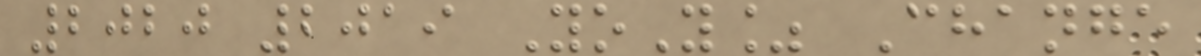2020 2019 YoY% Change
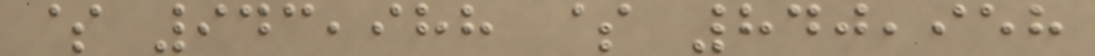$ 943,988 $ 840,958
